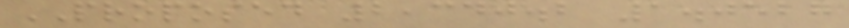PROPOSED 2,340.2 1.0527
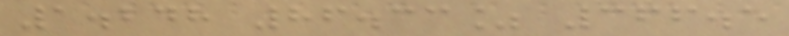1.248 86.33% 366.5
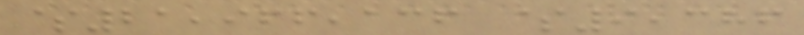$21,966,136 $9,386
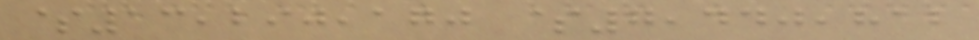$13,290,170 $7,440,812
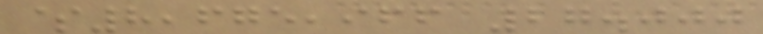$8,675,966 27.000
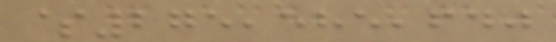$275,585,640
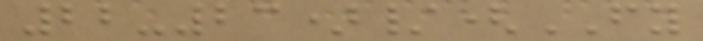22-23)/(FY
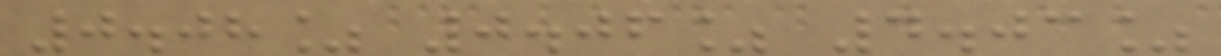0.08% 0.06% 4.03%
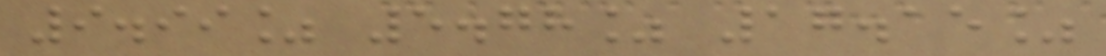9.99% 5.78% 17.15%
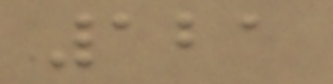121
